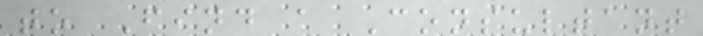to Find a Consultant
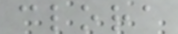clora
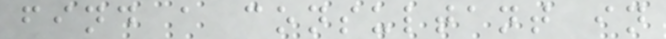find a consultant in
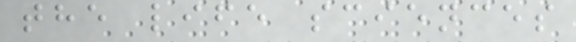the life sciences
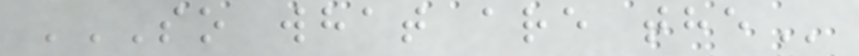SO WHAT ARE THE
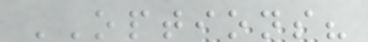OPTIONS?
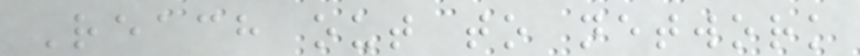Reach out to network
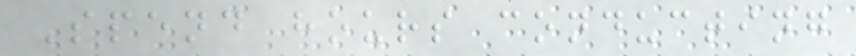Spend hours conducting
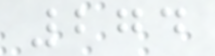274
